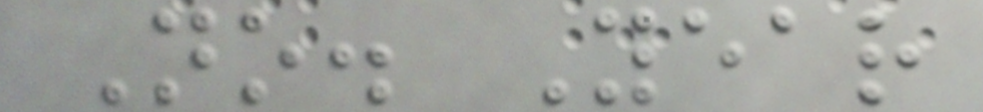No. Year
